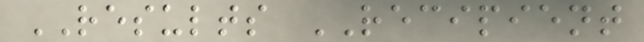RESULTS RECIPIENT
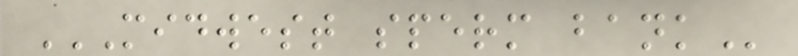MIDWEST SPERM BANK
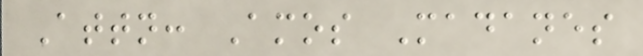Attn: Amos Madanes
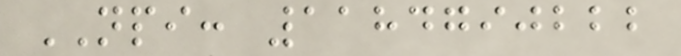NPI: 1184790222
